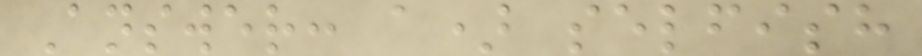Answer: a) selfish
